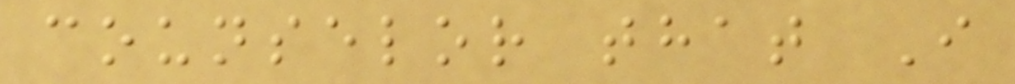counselor that I
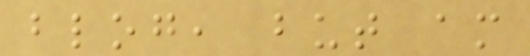blog, but am
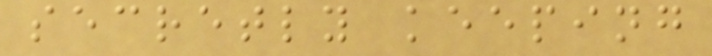secretly keeping
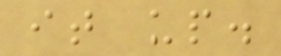it up.
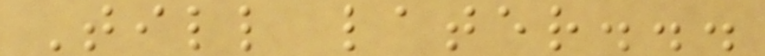Till later...
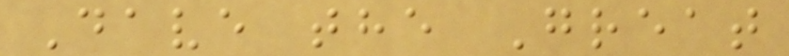Dave the Great
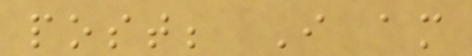post; I am
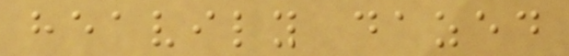heavily dazed
